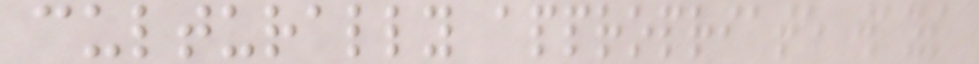culturally appropriate ways
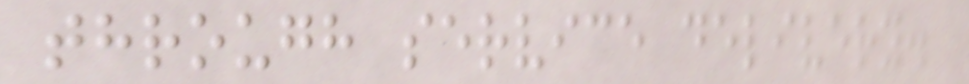through service delivery.
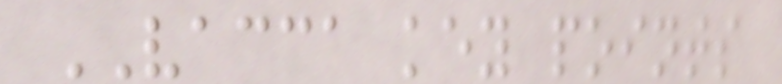VACCA key points
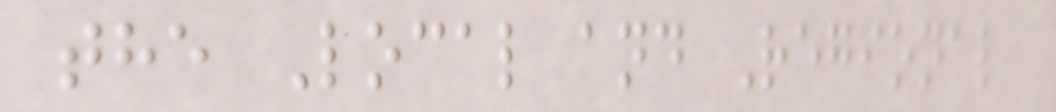the Local and Regional
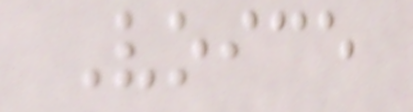Voice
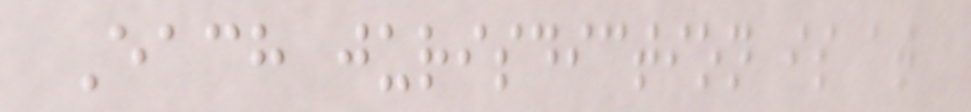Each jurisdiction is at
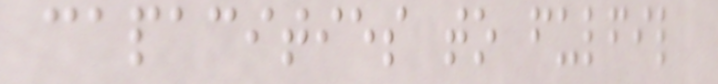capacities to fulfil
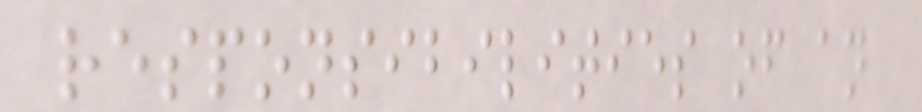responsibilities of an
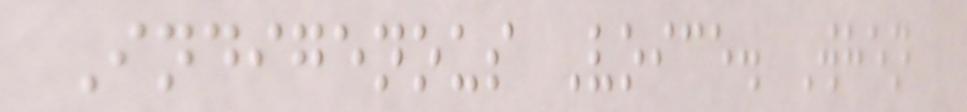Indigenous Voice. When
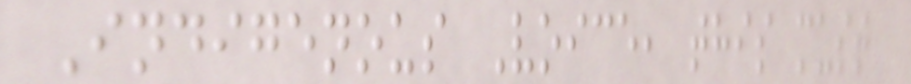Indigenous Voice, this must
